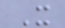X
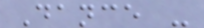Dance -
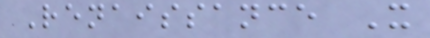Renaissance X
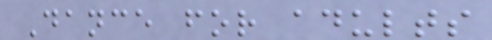Dance for adults
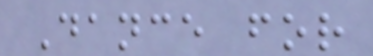Dance for
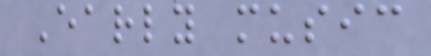Early music
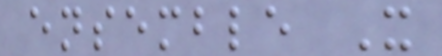ensemble X
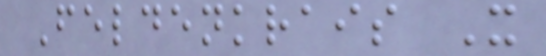Feldenkrais X
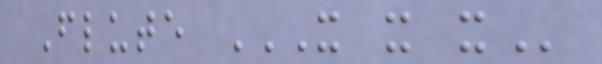Flute X X X
